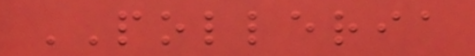POLLERIA
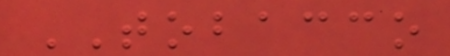TOBACCO
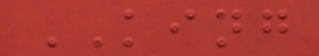KING
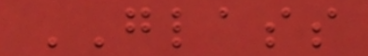GLASS
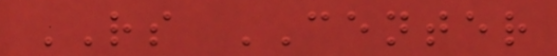RS CENTER
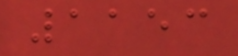1153
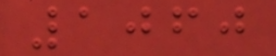1060
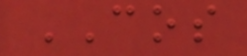COS
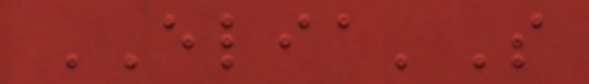ELIA'S
